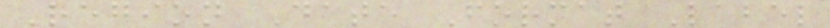Region Date Format Label
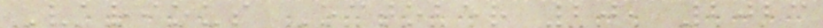Various October 20, 2023
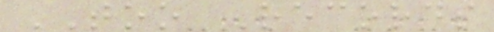TOO Records
